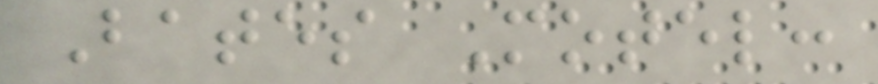Bates Motel:
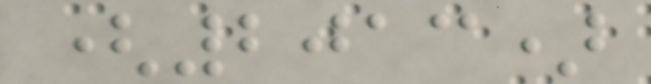(2013)
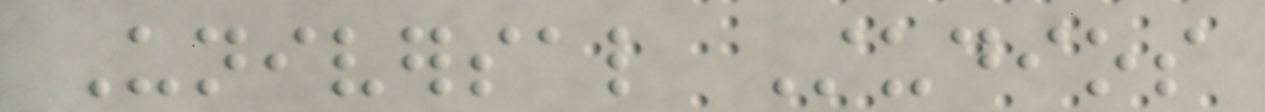Universal Studios
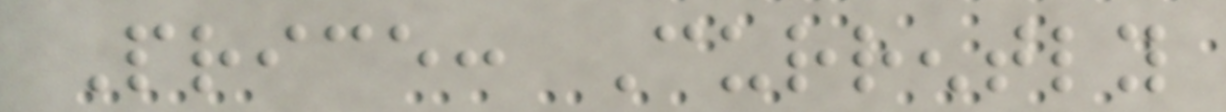Price: Currently
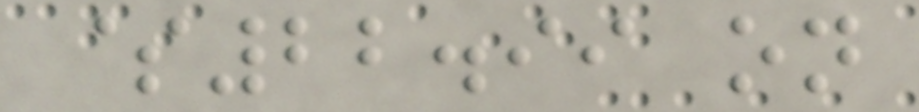$22.99 on
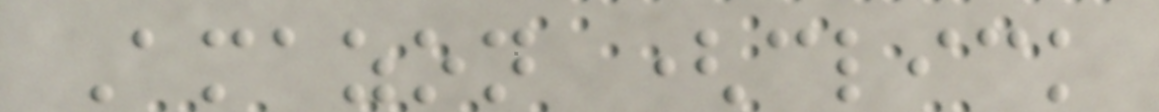Amazon (click
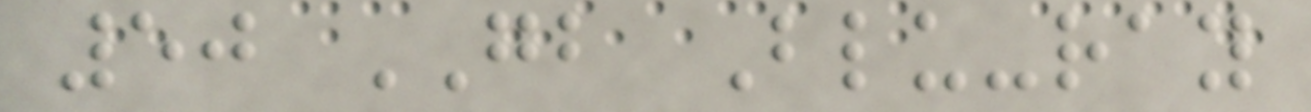50 GB Blu-ray
